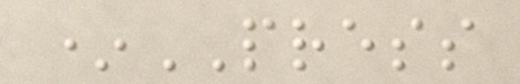*PRESS
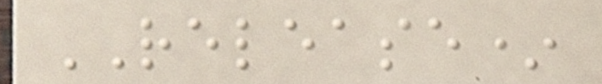RELEASE*
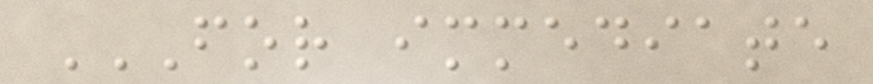FOR IMMEDIATE
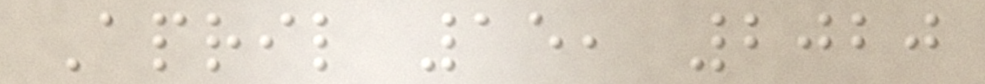April 15, 2020
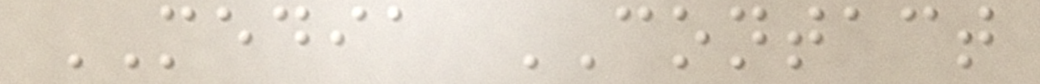MEDIA CONTACT
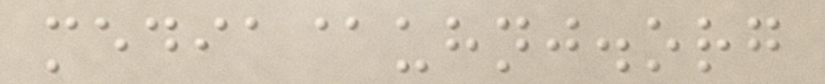media@uhnj.org
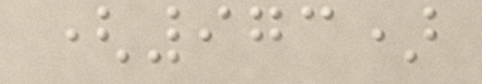(973)
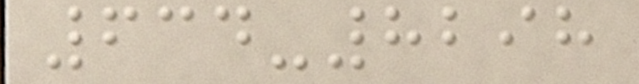634-8298
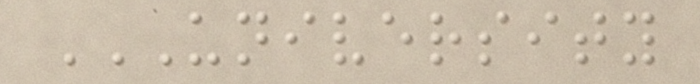UNIVERSITY
